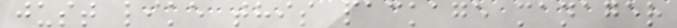just like this package manager
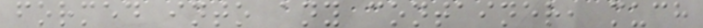formed into any container, much
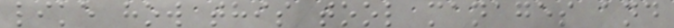like how this tool manages and
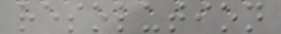resolution
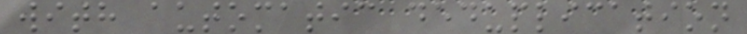with automatic deduplication
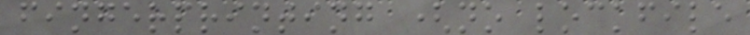fingerprinting (no lockfile
